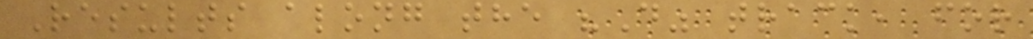Results along the "D" track, for
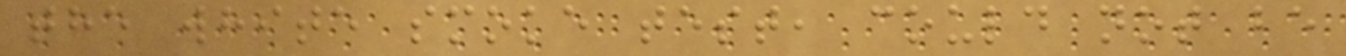the white smoke test, could not be
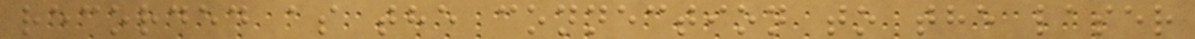recorded as the connection to the laser
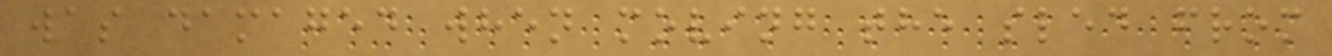was damaged when moving the sled from
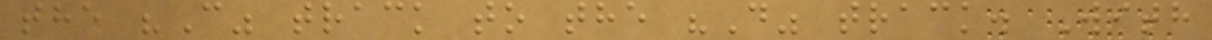the "C" track to the "D" track. With
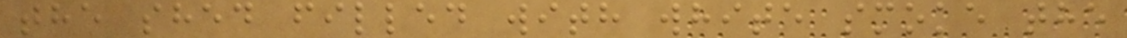the shed filled with white smoke the
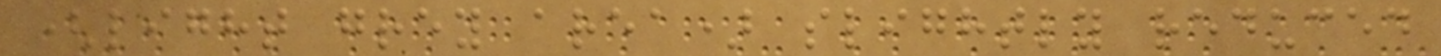(light grey area) slightly reduced
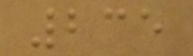235
